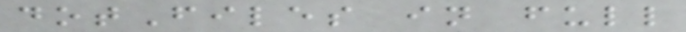dotFiles in full
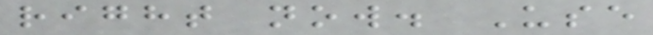right now. Use
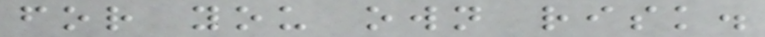for you own risk.
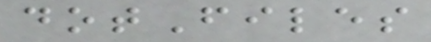dotFiles
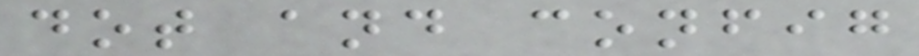dot and config
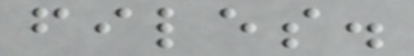files.
